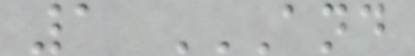1 AND
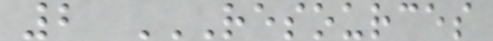2 RESOURCES
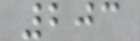203
